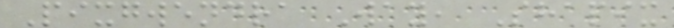Pixgwendra Way, Shapix
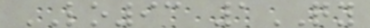LO93 1QY
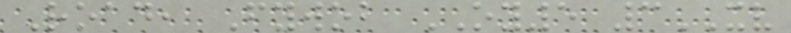Road, Fywob OY5 3XV
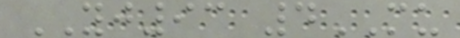YJ93 4MU
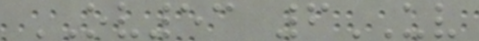OV53 6UV
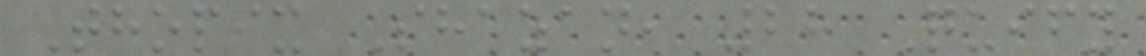Thopix Shazan, 28 Quify
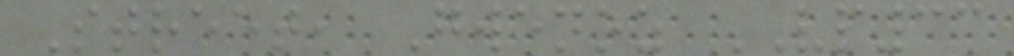Street, Gwenoz VP33
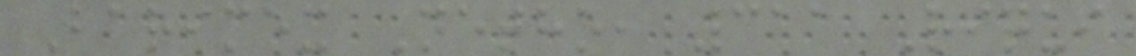Barimex Netho, 311 Riqui
